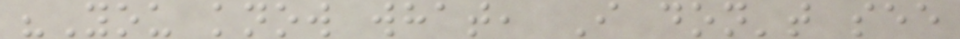"You know what, I don't see
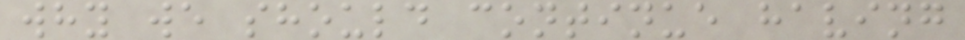why we should continue having
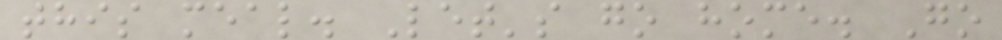this meal. Let's go home. Go
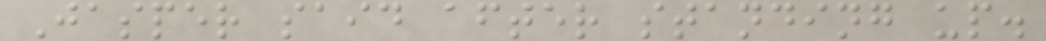Jasper said after standing up.
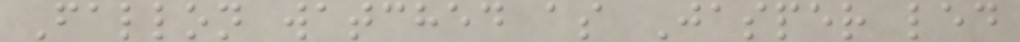Fallon watched as Jasper led
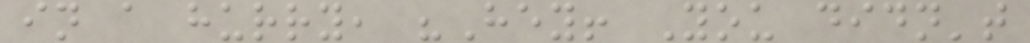in a hurry, "Hey! You didn't
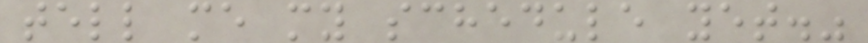tell me my schedule yet."
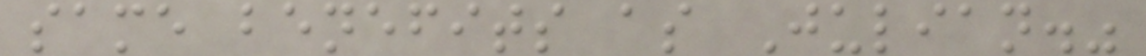same benefits as Julian."
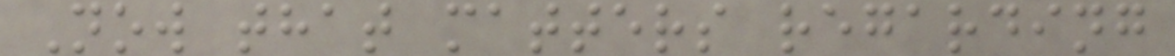Now that matters regarding
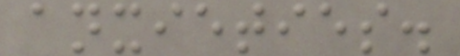anxieties.
